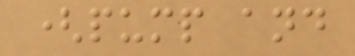(pump and
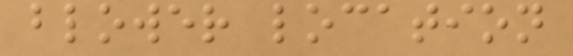blower location
